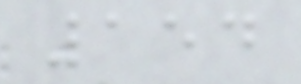154
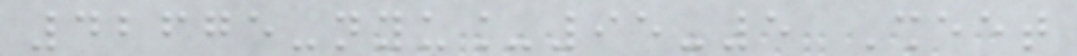42675-nyu_95-5 Sheet
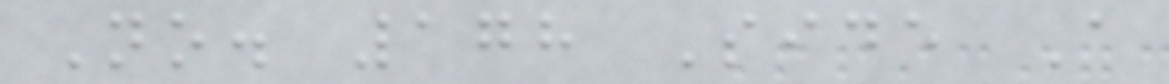No. 178 Side A
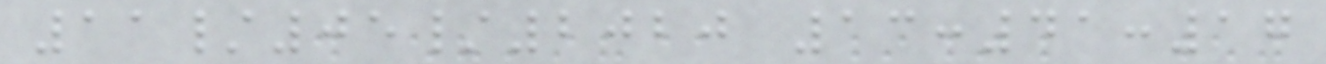11/05/2020 13:41:17
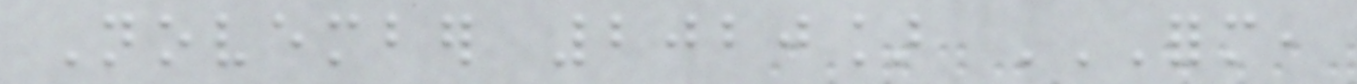November 2020] FORM,
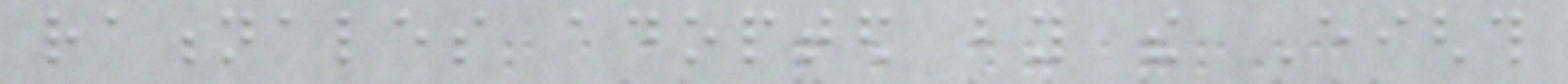rationales adopted by the Eighth
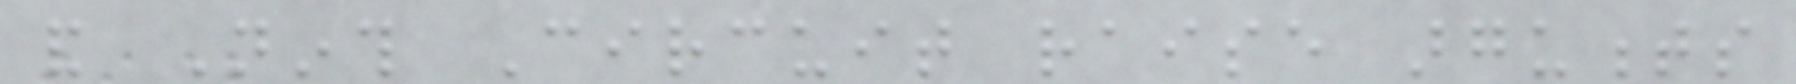and Ninth Circuit raise arguments
